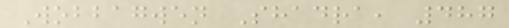Wobbagwen Shadra, 487
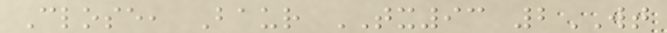Close, Baur TX93 2WT
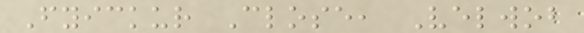Fyickur Close, Velwob
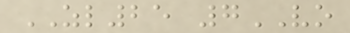ZL25 7VO
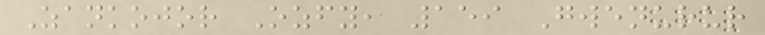Zankojor Ozfy, 159 Gwenurur
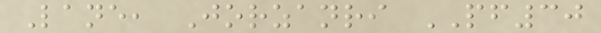Lane, Jorzanri PF30
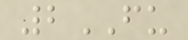2FU
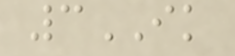3IK
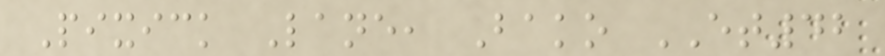Pixick Lane, Bako ET42
